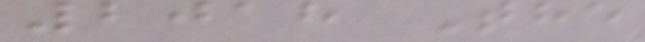2018 The
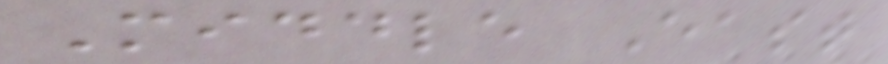Middle East
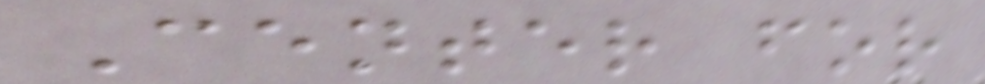Center for
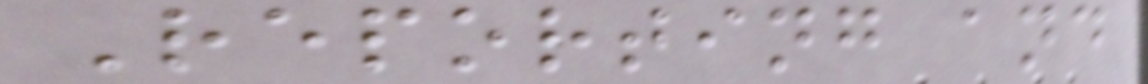Reporting and
